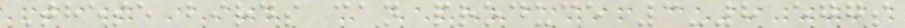These birds can produce 3-8 eggs
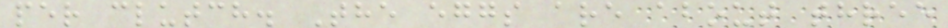per clutch. The eggs are about three
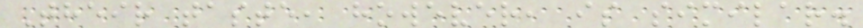Their taste, however, is similar.
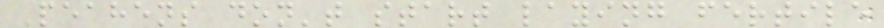Peahens don't start laying fertile
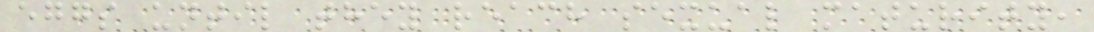eggs until they reach sexual maturity,
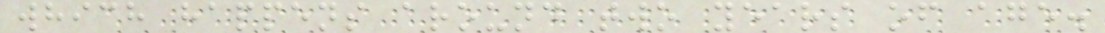which happens around two years of age.
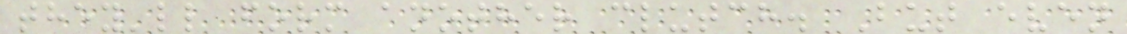they'll form another clutch. But even
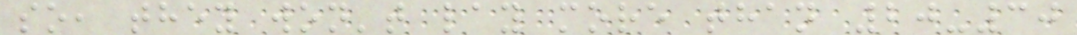so, they won't lay more than 20-30
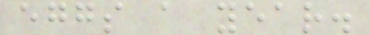eggs a year.
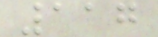117
